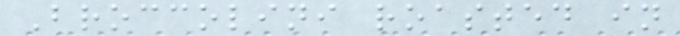Broccolini roasted in
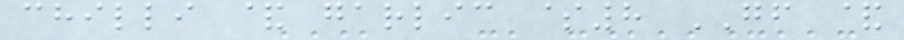chilli & garlic $8 GF &
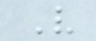V
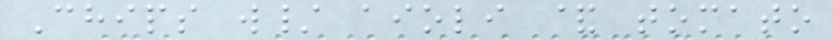Chips w/ aioli & tomato
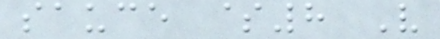sauce $8 V
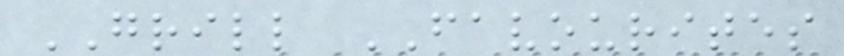GRILL FAVOURITES
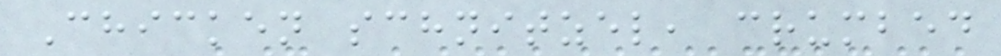Chicken schnitzel, crumbed
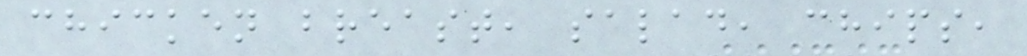chicken breast, salad, chips,
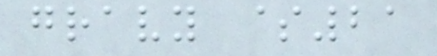gravy $21
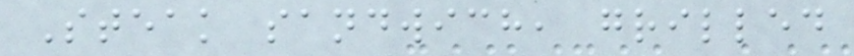Steak sandwich, grilled
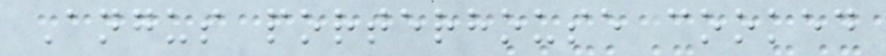Angus porterhouse cooked
